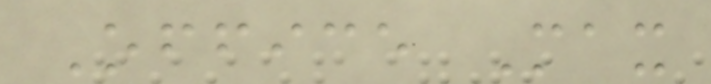Office Max
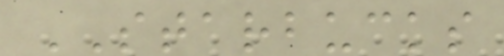STARBUCKS
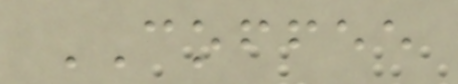COFFEE
